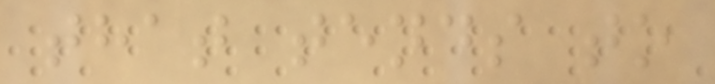that tends to
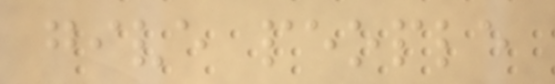give people
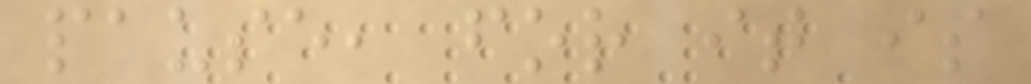pause, for it is
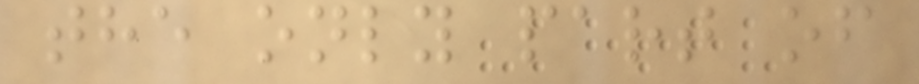the only part of
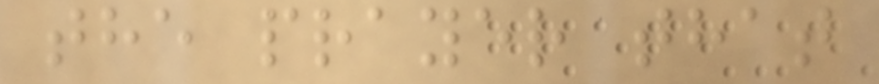the prayer that
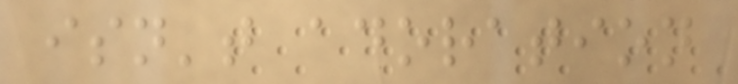isn't adoration
